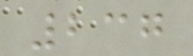237
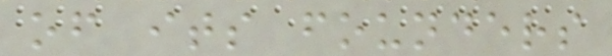of its founders
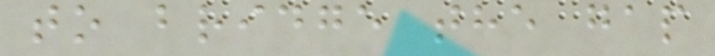to bridge the gap
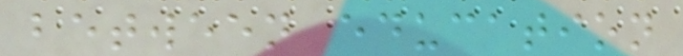between education
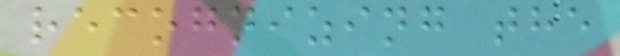recognizing the
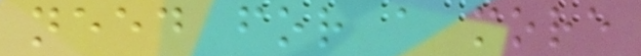need for a more
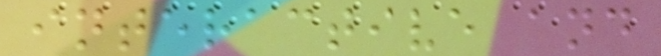interactive and
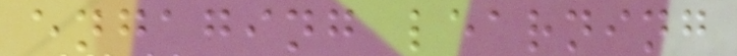engaging learning
